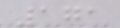171
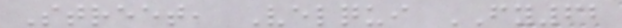Street, Velqui FY62
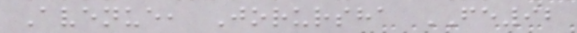Avenue, Jorursha FE92
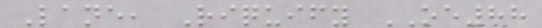Lane, Riquify OE88
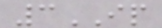3IP
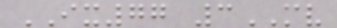IX77 3MV
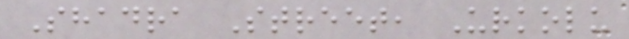Shadra Street, Urkolu
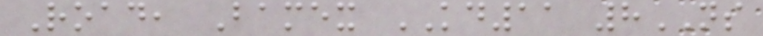Road, Bamex KD11 8NS
